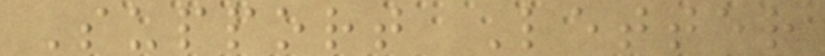Support Letter
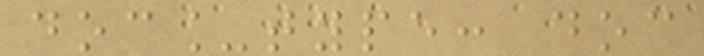doc_type: doc
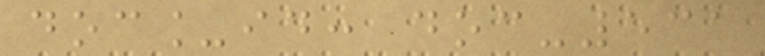doc_id: doc-531
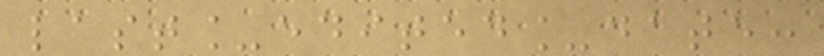last_edited_date:
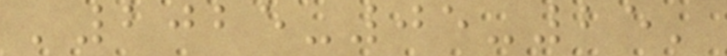'2025-05-25'
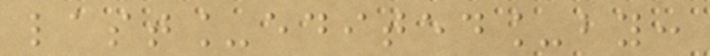last_edited_by:
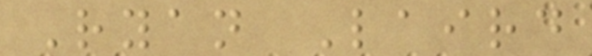Ryan Laird
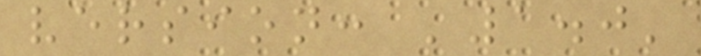version: '1.0'
